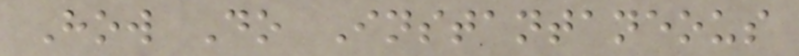How Do Instantaneous
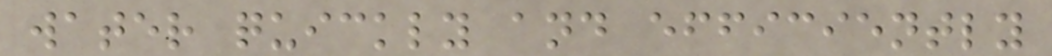water quickly and efficiently
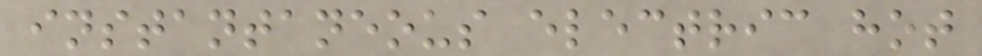instantaneous electric hot
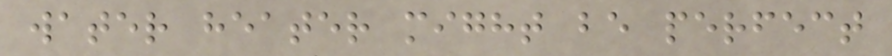water heater might be perfect
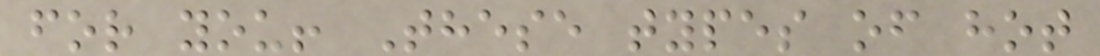for you! These types of hot
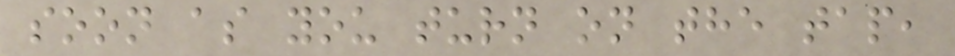soon as you turn on the tap,
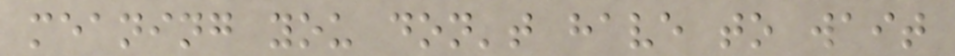meaning you don't have to wait
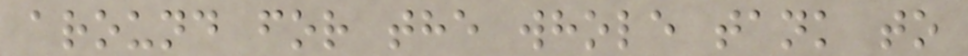around for the whole tank to
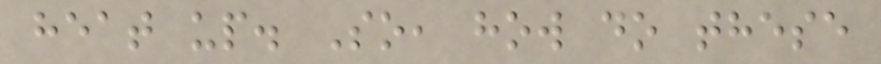heat up. So, how do these
